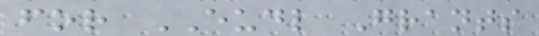for EUDL Grants
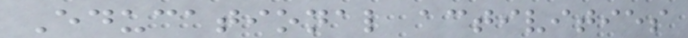Educational activities
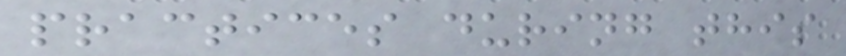practices during this
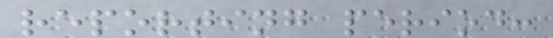reporting period:
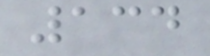134
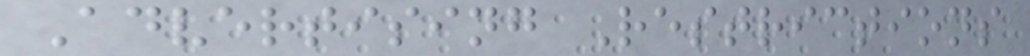Advertising Restrictions
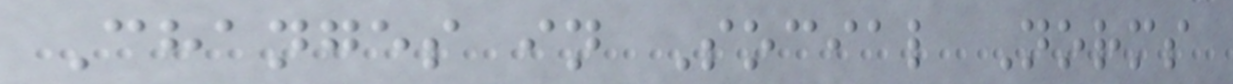Changes in Social Norms
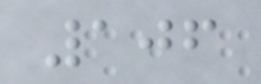106
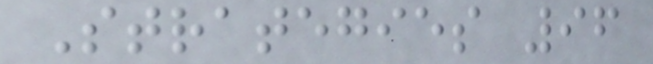Strategies 96
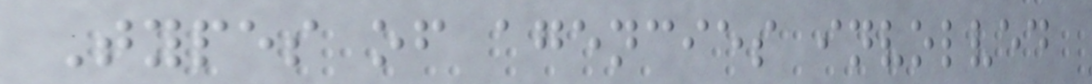Types of agencies involved
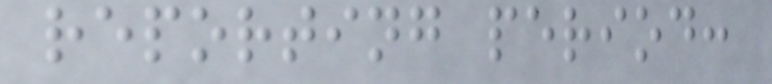reporting period:
